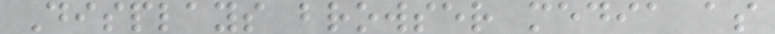Displays browser media as
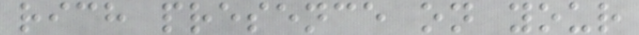rich presence on your
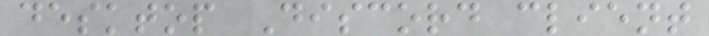desktop Discord client
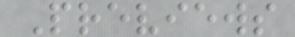Previews
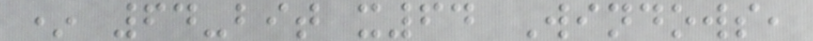* 64-bit x64 Windows,
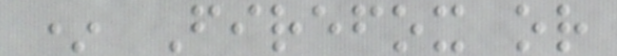* Firefox or
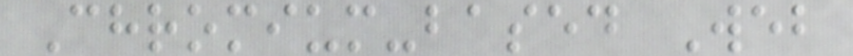Chromium-based Web
